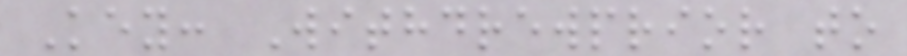Key: Withdrewprior to
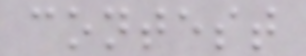contest
